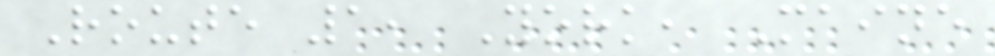Route 1, York, Maine
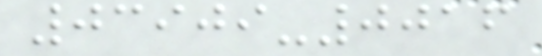03909-0016
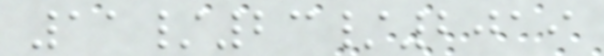11/23/2019
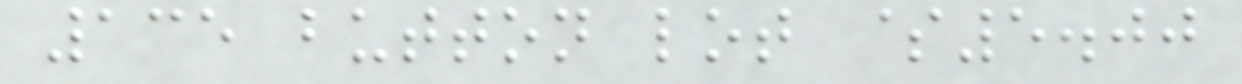135 button lot $5.00
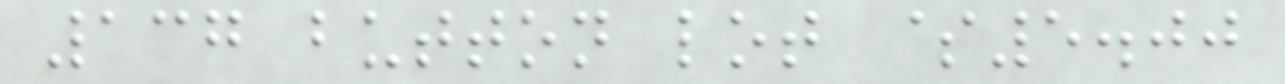137 button lot $5.00
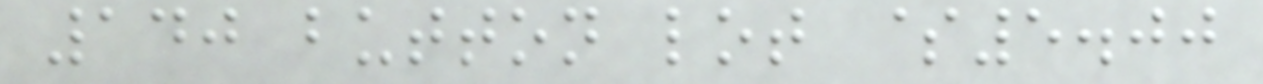140 button lot $5.00
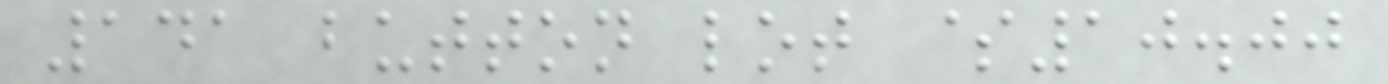141 button lot $10.00
